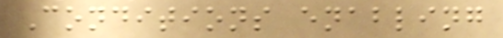Conditions enabling
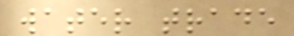water trade
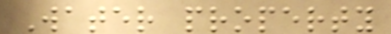Water property
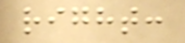right:
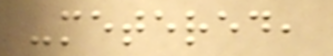-metered,
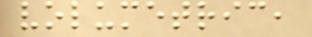volumetric,
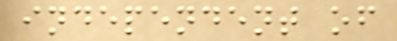independent of
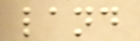land
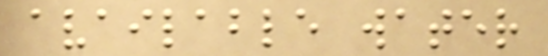available water
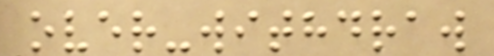over-withdraw
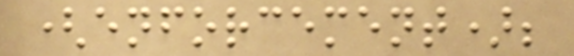(enforcement);
